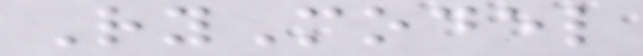RyModel
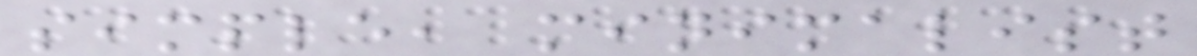simple, minimalist
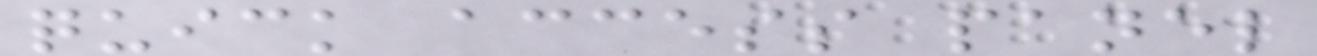quick access panel
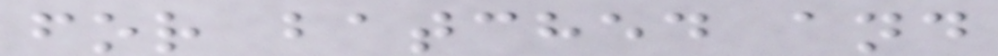for batched and
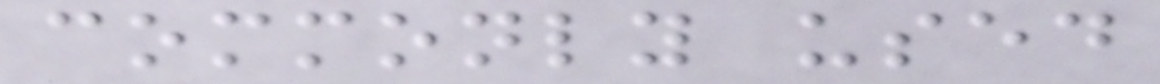commonly used
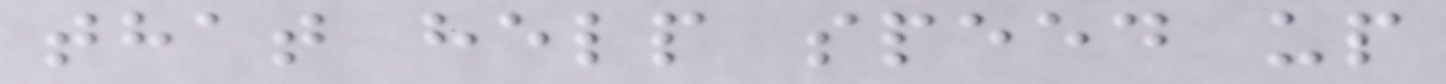that help speed up
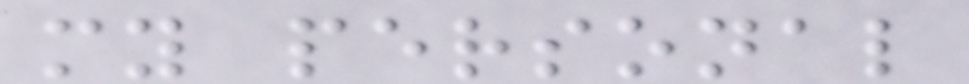my personal
